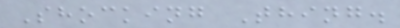Shocking Thing.
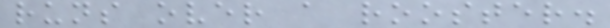runs over a rooster.
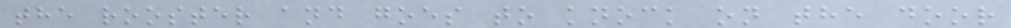the rooster and goes to knock on the door
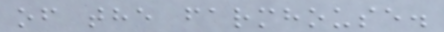of the farmhouse.
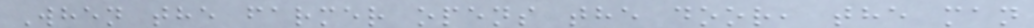When the farmer opens the door, the man
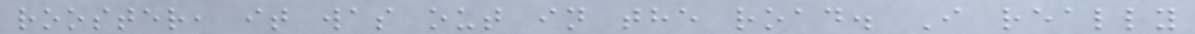rooster, it was out in the road. I really
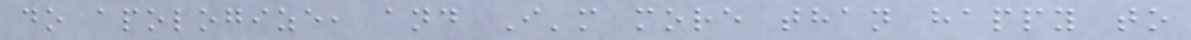do apologize, and I'm more than happy to
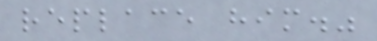replace him."
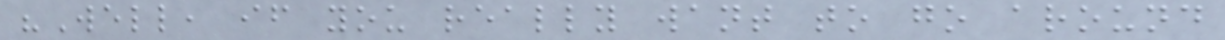"Well, if you really want to go around
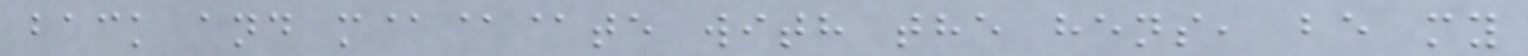back and m@@@te with the hens, be my
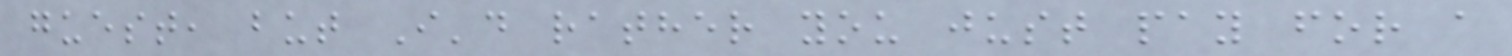guest, but I'd rather you just pay for a
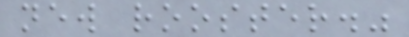new rooster."
